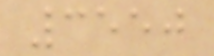3550
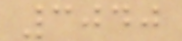3040
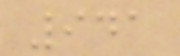941
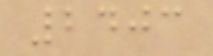2403
